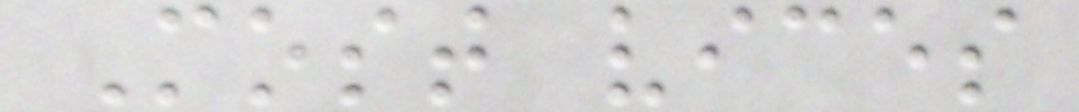Most vices
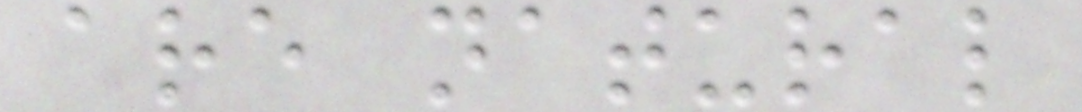are natural
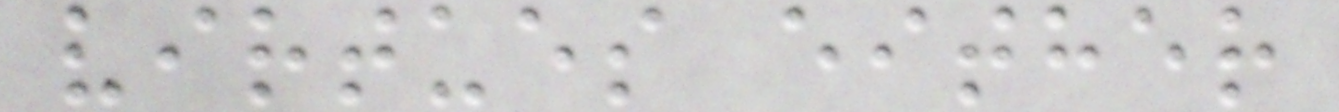virtues either
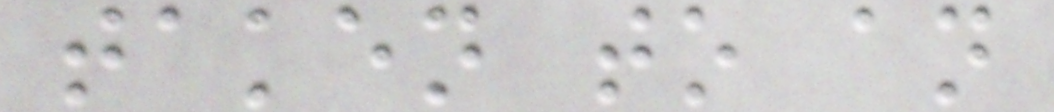taken to an
